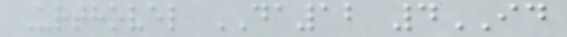Urthovel DA12 4ID
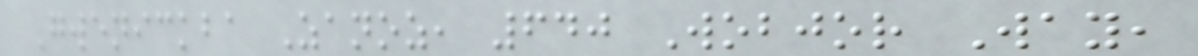Gwenickba Zanoz, 640 Wobjor Way,
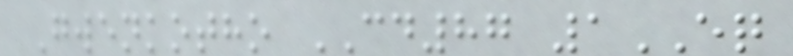Gwenkotho CD87 1EQ
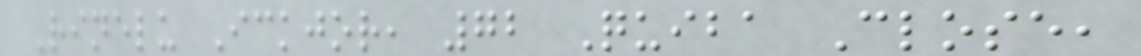Rinelu Ickjor, 72 Quiba Close,
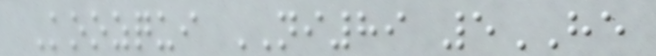Koozqui NI89 5HE
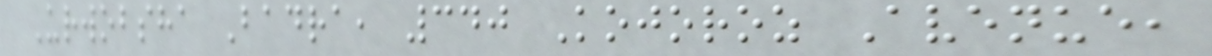Urwobsha Badra, 340 Kojoroz Avenue,
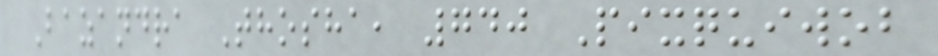Bazandra Thosha, 740 Pixquiwob
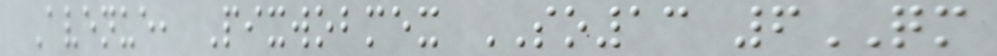Avenue, Pixwobmex SO13 6QM
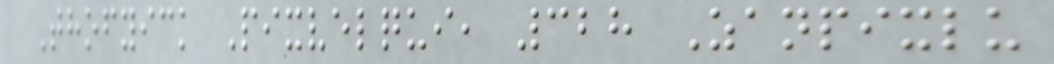Thofyick Pixvelqui, 328 Zanpixlu
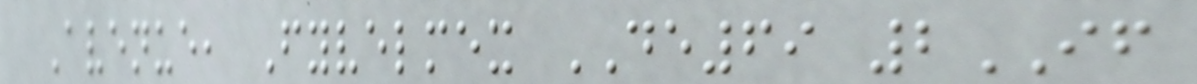Avenue, Fyvelmex DE69 2IF
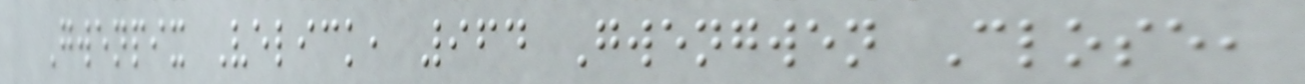Gwenpix Velick, 964 Gwengwen Close,
